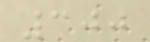300
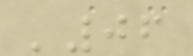'06
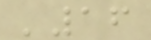'16
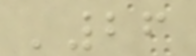'26
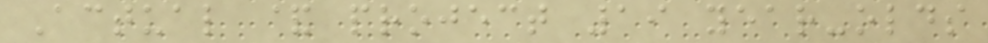Actual & project 19 year-olds
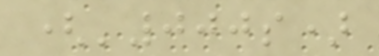('000s)
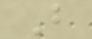B
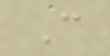C
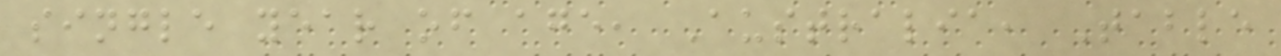single year of age, Australia, Table
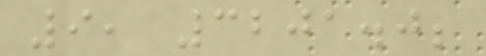9, 3201.0;
